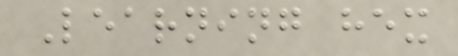Learning hex
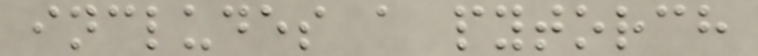includes a pytorch
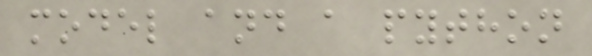model and a python
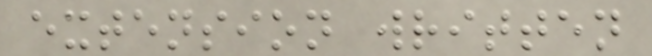extension written
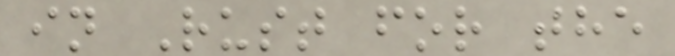in Rust for the
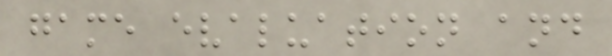game evaluation and
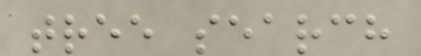tree search
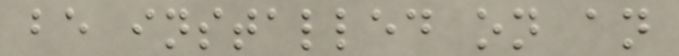be installed on an
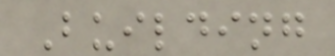Building
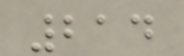214
